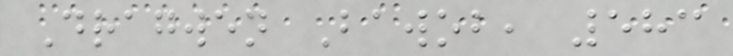Dragwen Bawob, 583
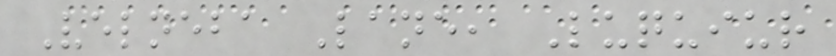Velneba Lane, Luquiur
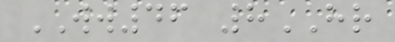WW46 8HR
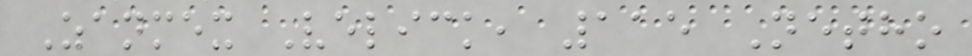Zanmex Velick, 115 Netho
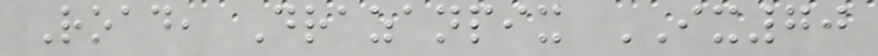Road, Drazanpix IX70
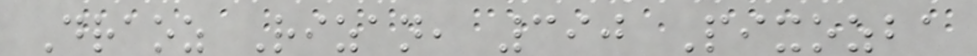Draoz Rizan, 390 Pixozba
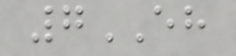7EH
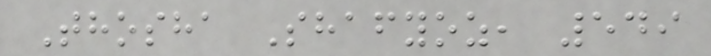Thosha Shafyoz, 549
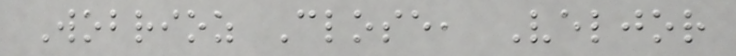Wobrioz Close, Veljor
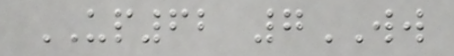UP62 7WW
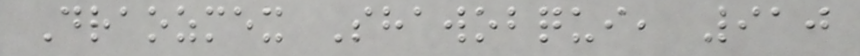Draozmex Shawobqui, 910
